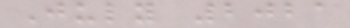July 2021
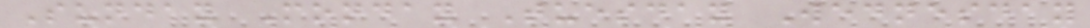Sunday Monday Tuesday Wednesday
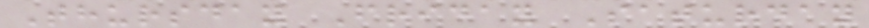Thursday Friday Saturday
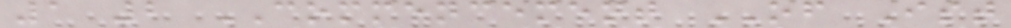1 2 COMMENCEMENT OF Ist
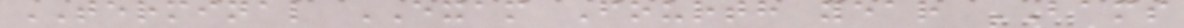TERMINAL EXAM Fourth year BAMS
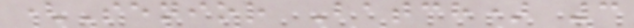(Senior Batch) 3
